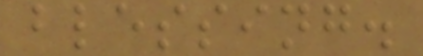blessing.
